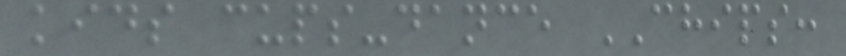kids cups-dance CHIPS:
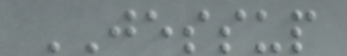JESSUP
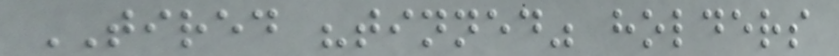TIRED "tinned" holders
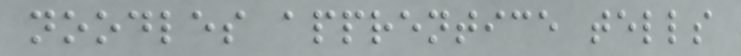noodles apprentice tells
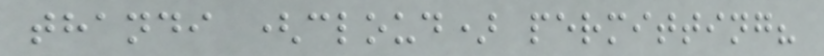thandi (cloud) permitting?
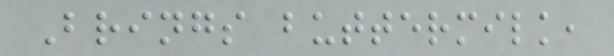Brings buttermilk,
